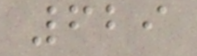629
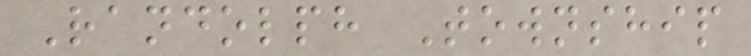Randolph Township
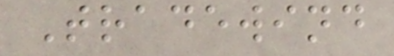Tradewind
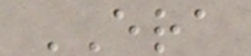ERA
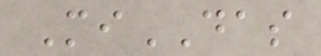MiDAS
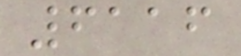6116
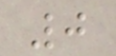0
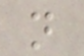n
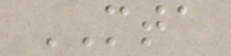MTA
